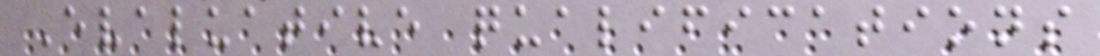Evaluative qualifications
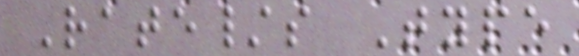Rate/s Type
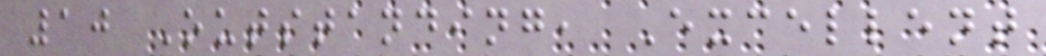10 Outstanding, Excellent
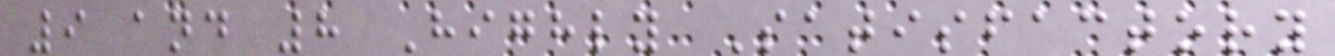9 and 8 Highly Satisfactory
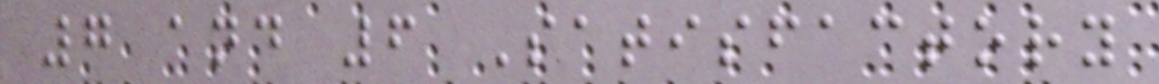7 and 6 Satisfactory
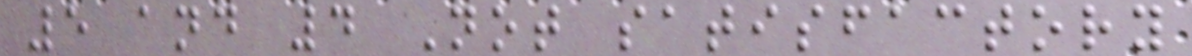5 and 4 Not satisfactory
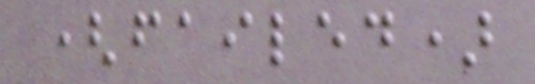(failed)
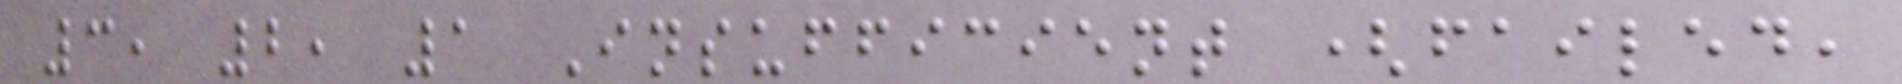3, 2, 1 Insufficient (failed,
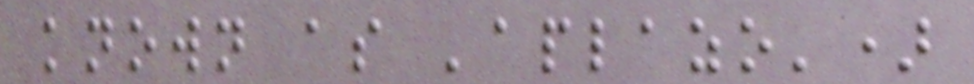known as 'aplazo')
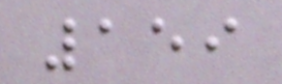159
